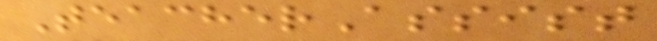TeacherAssist
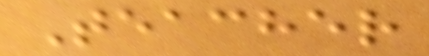Teacher
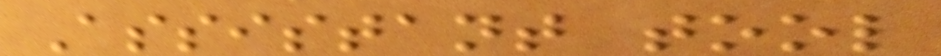Assistant tool
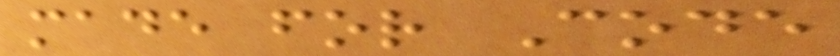made for Code
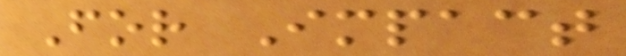For Impact
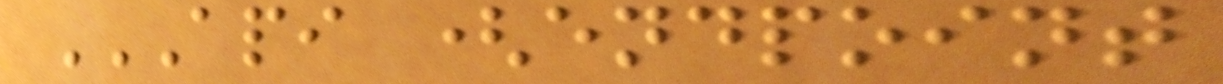API (ENDPOINT
